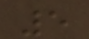5
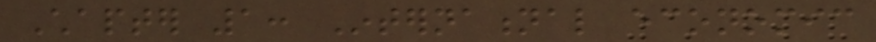Chapter 1: International economic
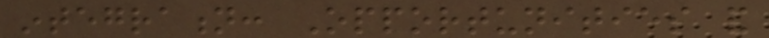integration: Opportunities and
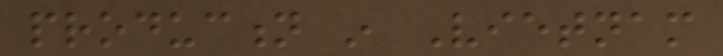production in Vietnam
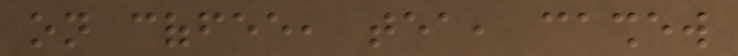on coffee, tea, cashew
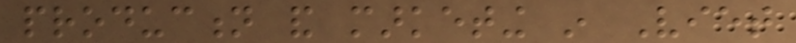production and marketing in Viet
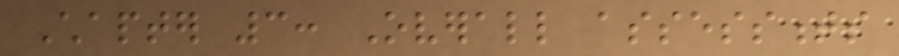Chapter 3: Overall assessments
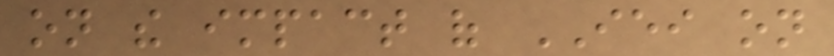on the impact of IEI on
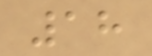18
